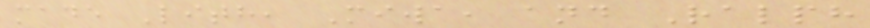made Lith, Miwa, and Ralph
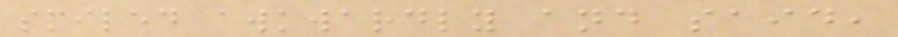smiled awkwardly and said,
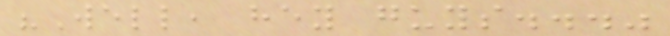"Well, hey guys..."
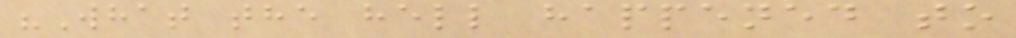"What the hell happened to
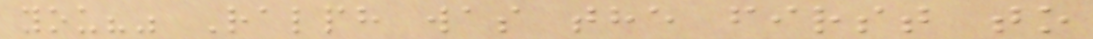you?" Ralph was the first to
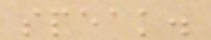speak.
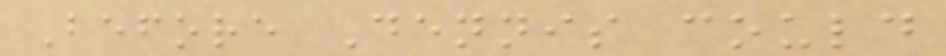Before Dennis could
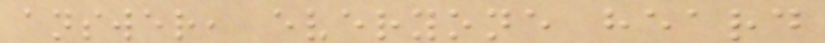answer, everyone heard
